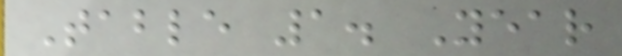Table 1. Year
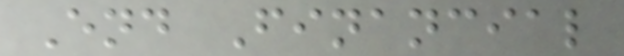End Financial
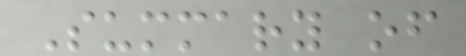Summary of
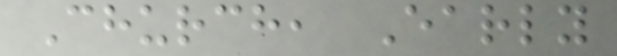Church, Early
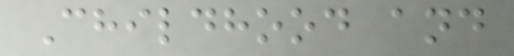Childhood and
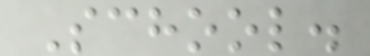School.
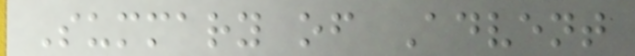Summary of Advent
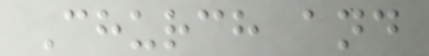Church and
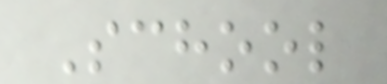School
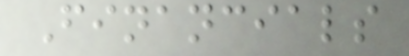Financials
